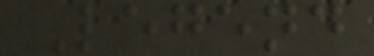Legend
